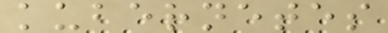kubernetes
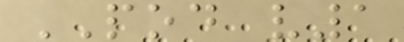POD v1
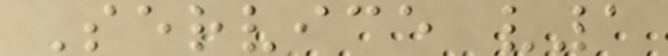Service v1
